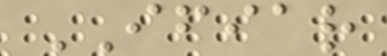IFIAR
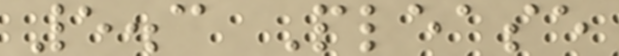5.3 Please
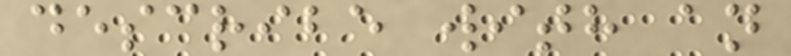describe with an
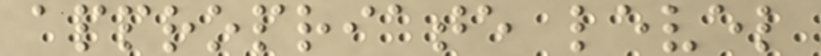appropriate level
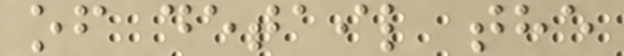of detail the
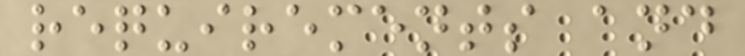requirements and
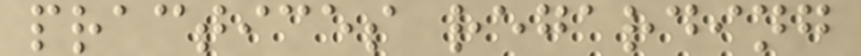practices regarding
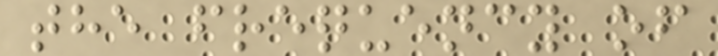the frequency of
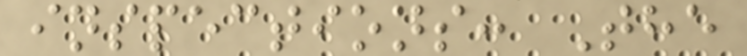inspections: The
